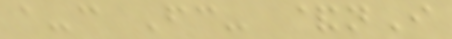a-c Fc- &nI
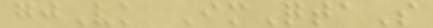gjVk ImQtaS
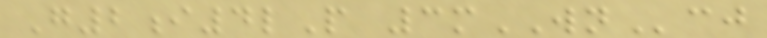G2i4lP 3mWNcj
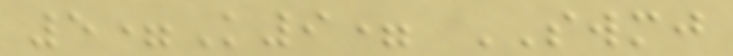5=K9= SWMJ
